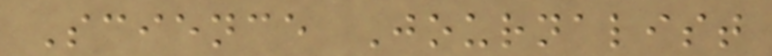Science Journalist
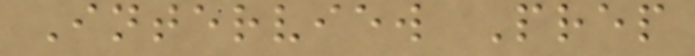Interview Prep
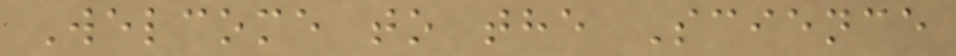Welcome to the Science
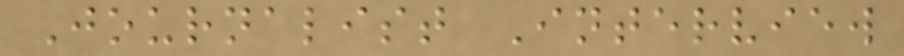Journalist Interview
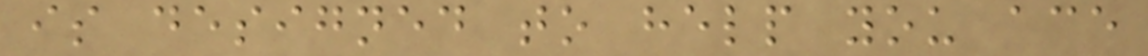is designed to help you ace
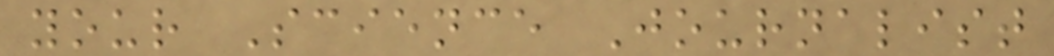your Science Journalist
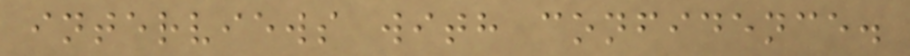interviews with confidence.
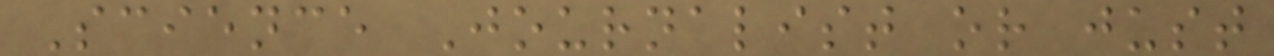Science Journalist or just
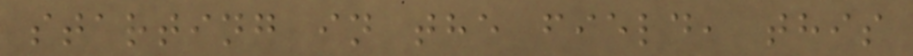starting in the field, this
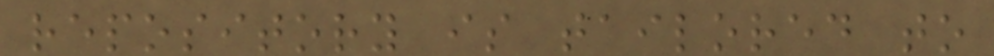repository is tailored to
